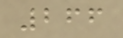266
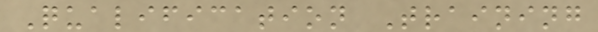Qualification Training
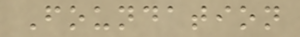Foundation
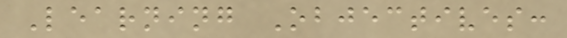Learning Objectives:
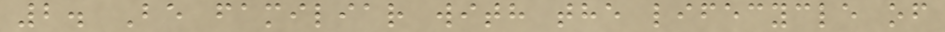2. Be familiar with the lifecycle of
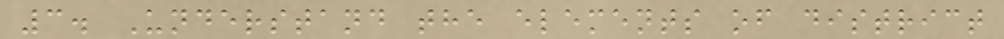3. Understand the elements of district
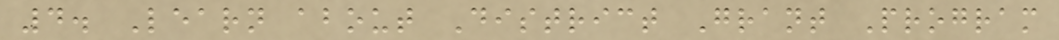4. Learn about District Grant Program
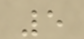5
